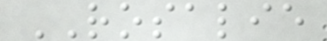ROSALIE
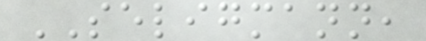SELIGMANN,
